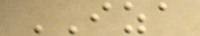IZA
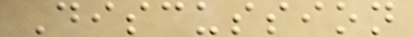Discussion
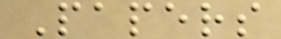Papers
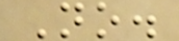No.
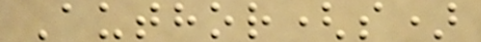Author(s)
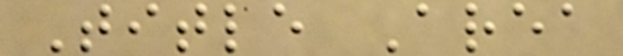Title Area
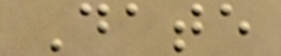Date
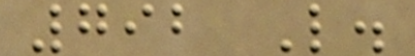792 L.
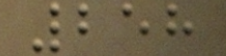258
